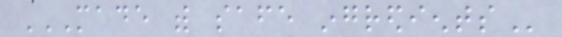MADE WITH SAFE INGREDIENTS
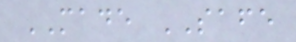MADE SAFE
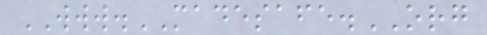WWW.MADESAFE.ORG
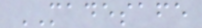MADESAFE
